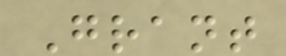Grant
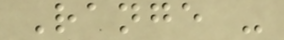Range -
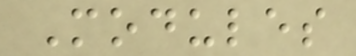Modules
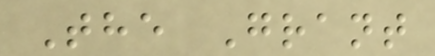The Grant
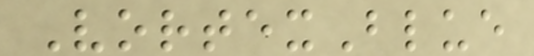VortexBlue
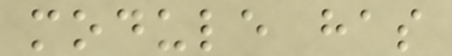module has
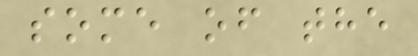some of the
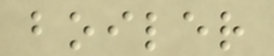boiler
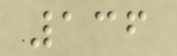136
